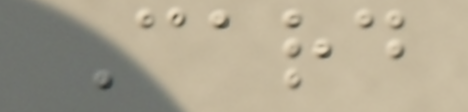Card
